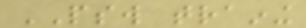PSW training
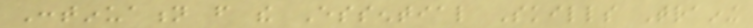Continuation from the Essential Skills Training
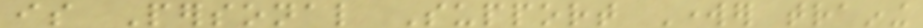is Personal Support Worker training
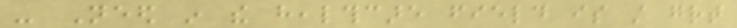- Need in the healthcare field is still great
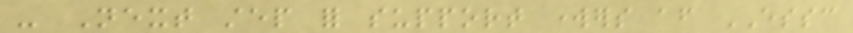- Next step for support workers after ESSC
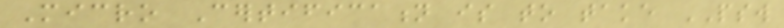Micro Certification is to take PSW
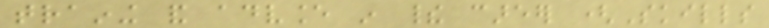training and advance in their career (Skills
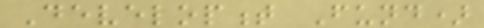Development Fund)
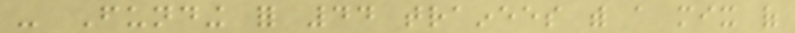- Funding for 44 trainees with a mix of
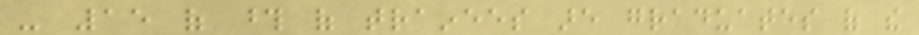- 15 of those of trainees are graduates of the
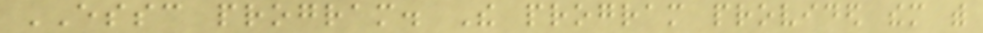ESSC program. The program provided them with
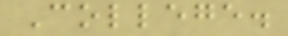College.
